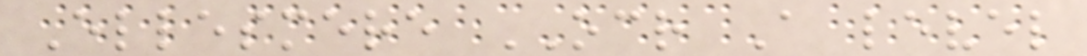Ellesmere OCR A level
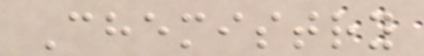Chemistry
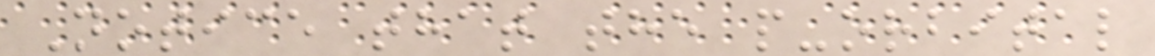Notice that the p-orbital
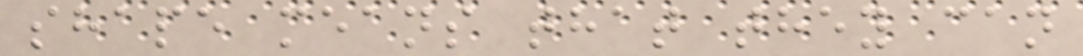shape means that they can
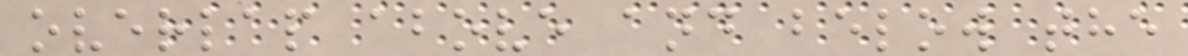overlap above and below the
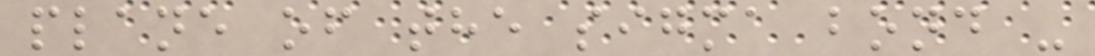plane of the sigma bond -
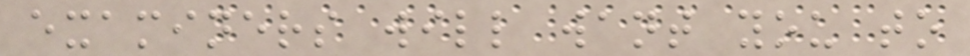examiners will want you to
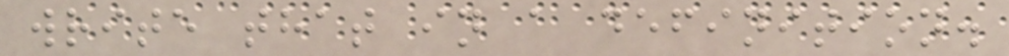write that in a definition.
